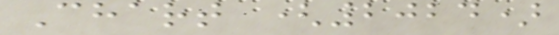Chart (2024)
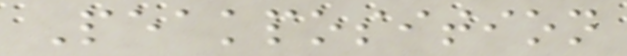Peakposition
